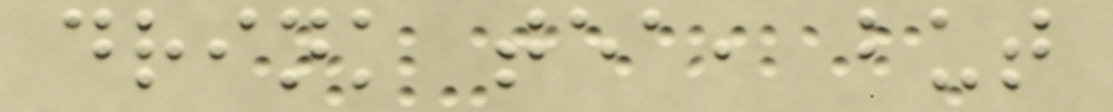drink tea, but
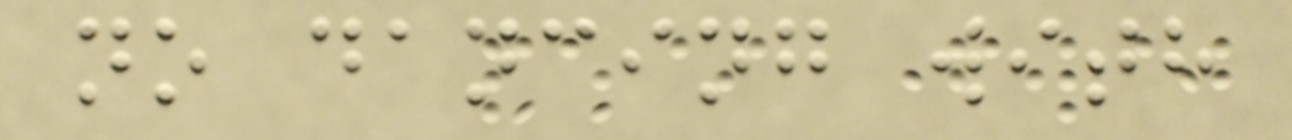no dancing with
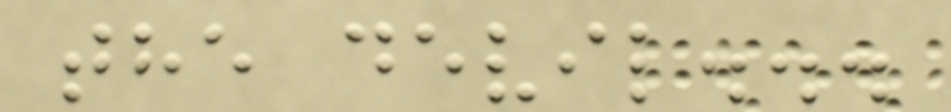the devil...
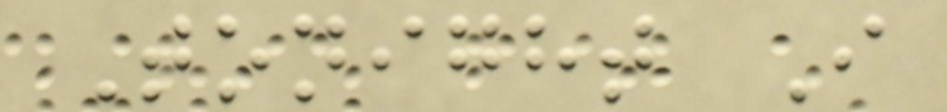Tonight I
